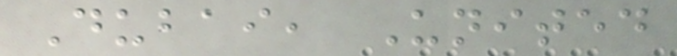Dubai, United
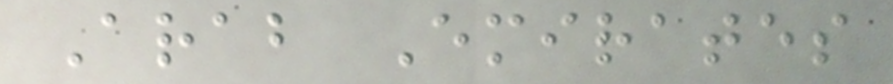Arab Emirates
